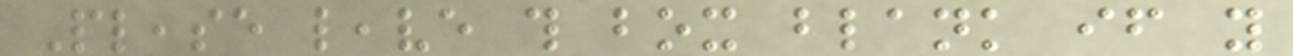Please leave this box blank if you
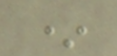*
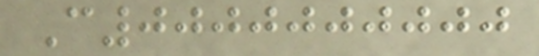C0000000000
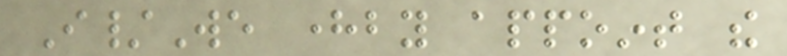I/We hereby appoint the
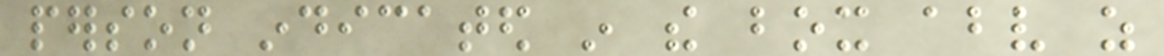person indicated in the box above as
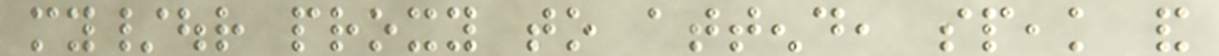my/our proxy to attend, speak and
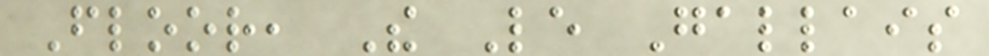Floor, The Le Gallais
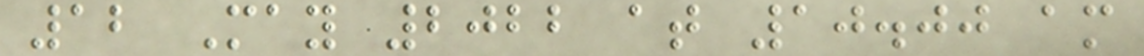12 May 2022 at 10.00 am
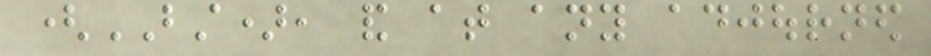(BST), and at any adjourned
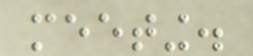meeting.
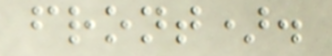front).
